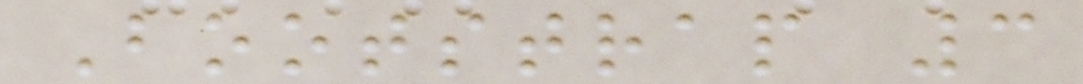Bootstrap 3
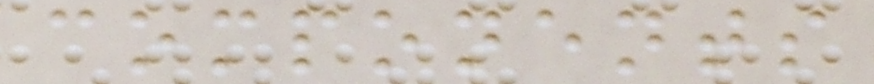components
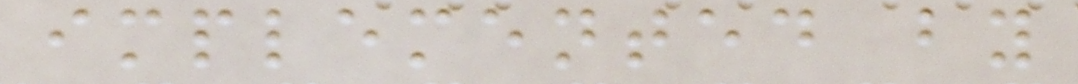implemented by
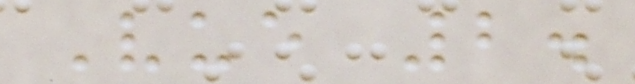Vue 2.
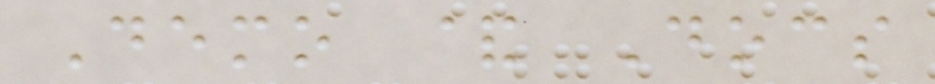Demo & Docs
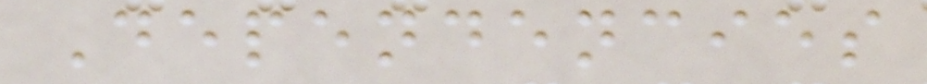Dependencies
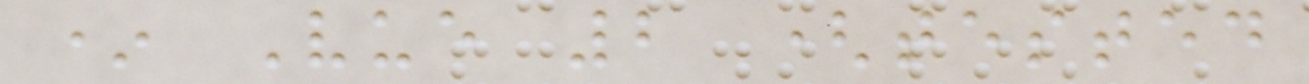* Vue 2 (tested
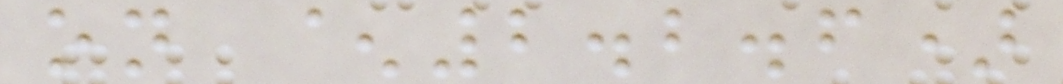on ^2.2.6)
